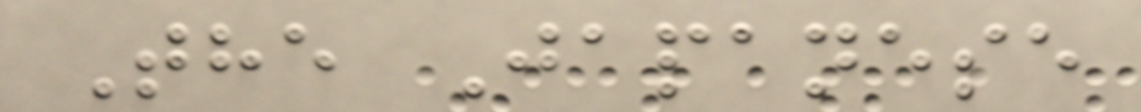The Japanese
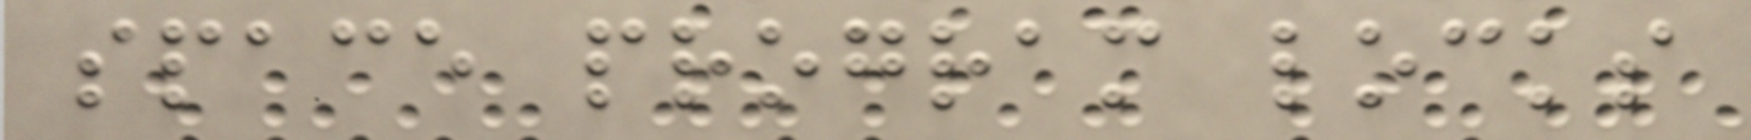space program locks
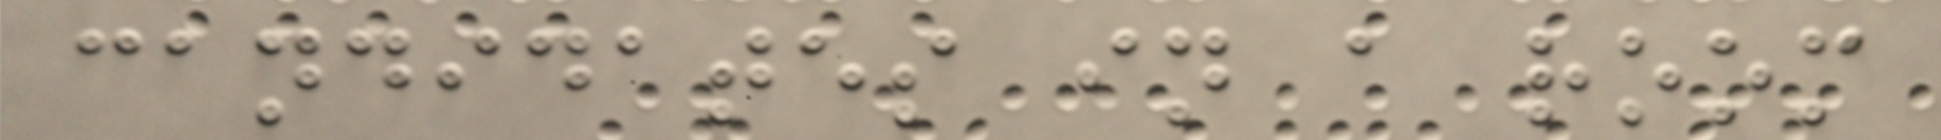candidates in a room
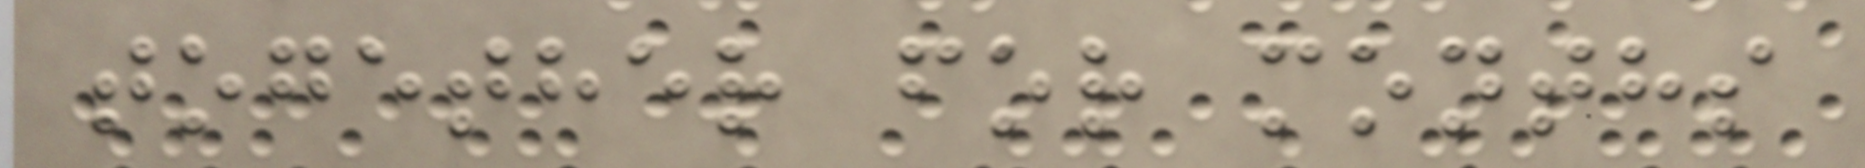together for months
